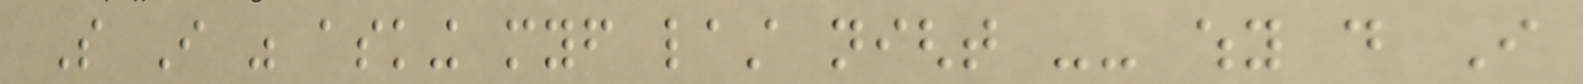So I was asking myself last night -- why do I
